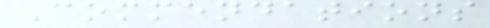Commendations
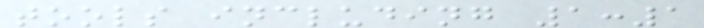tools including 1:1
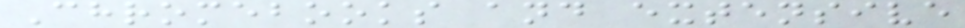Chromebooks and extensive
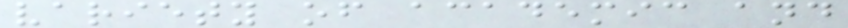variety of academic and
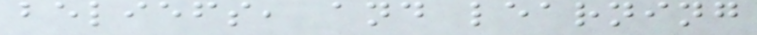beliefs, and learning
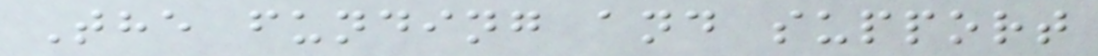The funding and support
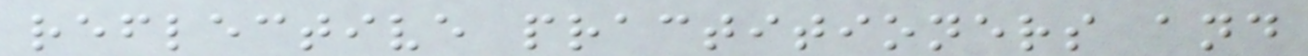reflective practitioners and
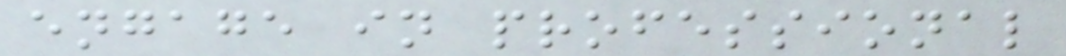engage in professional
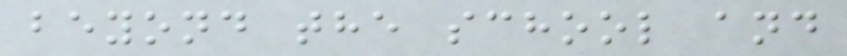beyond the school and
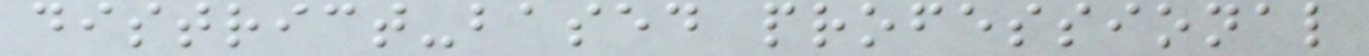district-based professional
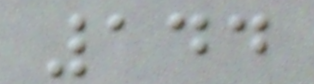144
